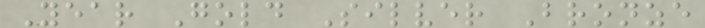Year Gold Silver Bronze
